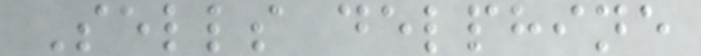Sells delphine
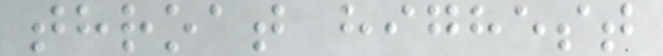throat highest
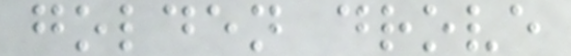golden drove
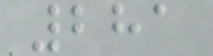281
